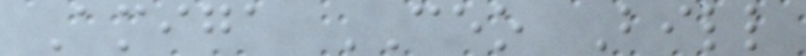Amiga CEO Bill
